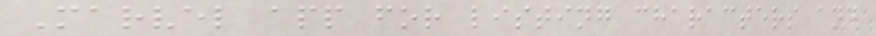Marvel app for listing characters and
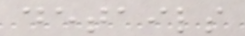details
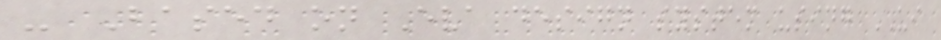- Based on Eva design system using UI
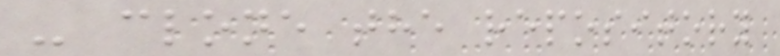- clone the repository
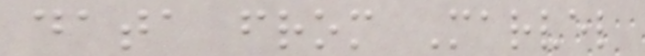data from Marvel
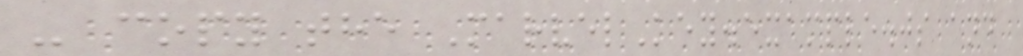- copy the MarvelKey.example.js and
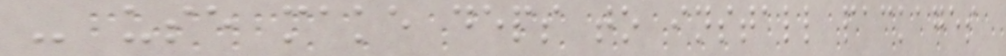- use make deps to install packages
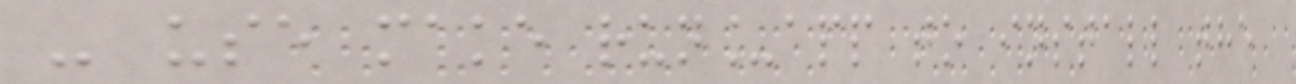- use make run_app to install the
